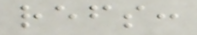refs:
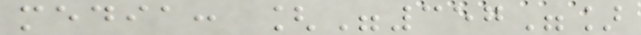media: ["357"]
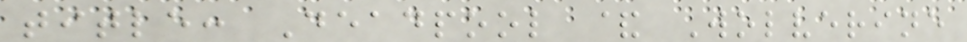title: Deadpool & Wolverine
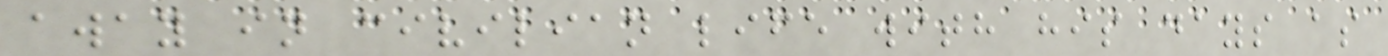away in civilian life with his days as
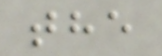the
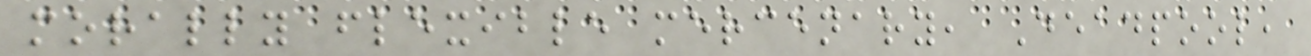morally flexible mercenary, Deadpool,
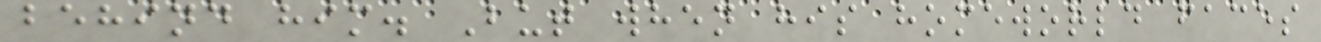behind him. But when his homeworld faces
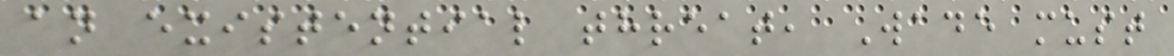an existential threat, Wade must
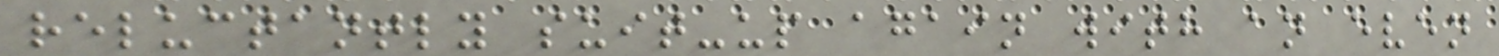reluctantly suit-up again with an even
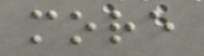more
